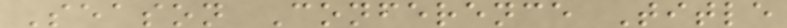Season Conference Title
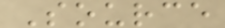Source
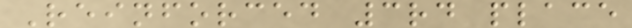Reinforced 3rd place
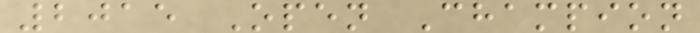2015 Open Champion
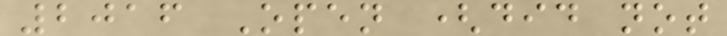2016 Open (did not
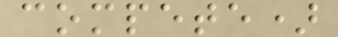compete)
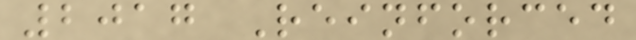2017 Reinforced
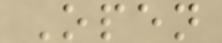Open
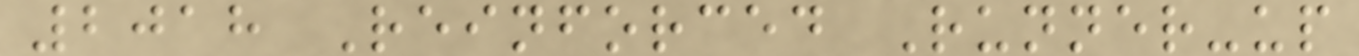2018 Reinforced Runner-up
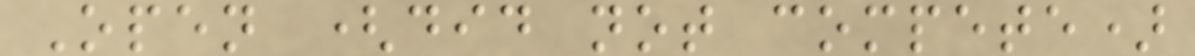Open (did not compete)
